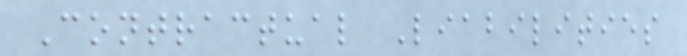Contractual Liabilities
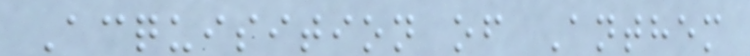Acquisition of Anthem
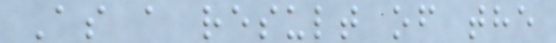As a result of the
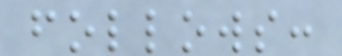follows:
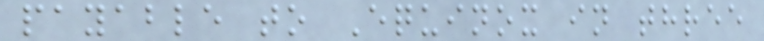payable to Equinox in three
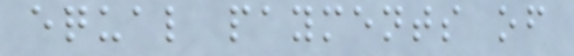equal payments of
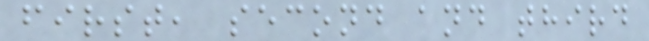first, second and third
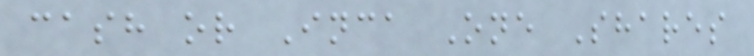cash or Inca One Shares
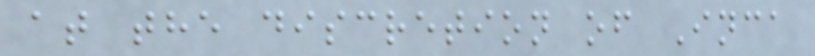at the discretion of Inca
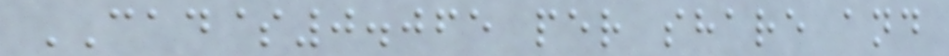CAD$0.065 per share and
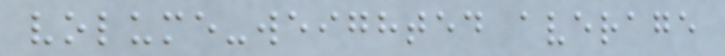volume-weighted average
